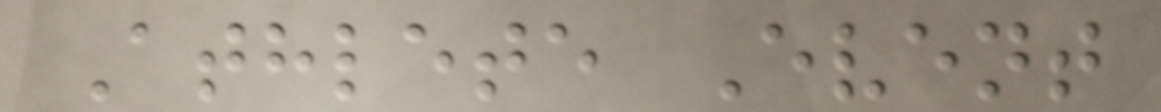Athlete Event
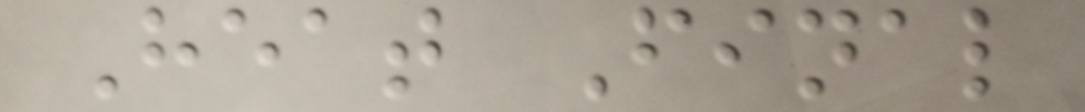Heat Final
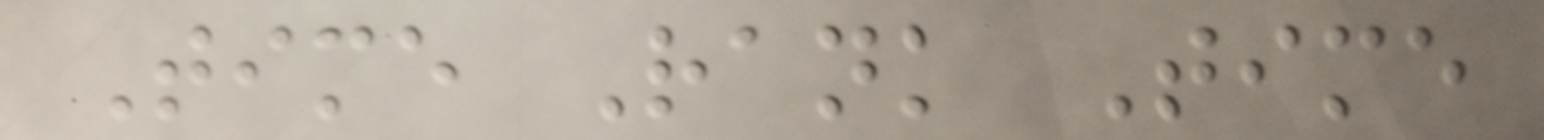Time Rank Time
